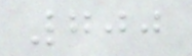700
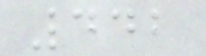442
